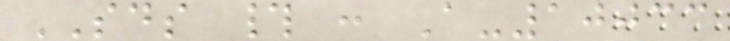SDS # : A-10033
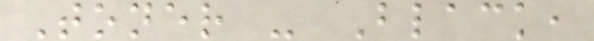Toner - Black,
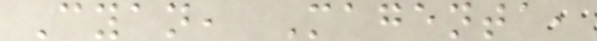Cyan, Magenta,
